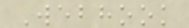Webhook
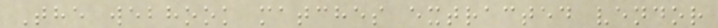The webhook matches extracted vendor
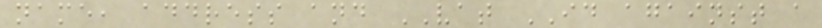name, address and VAT ID against a
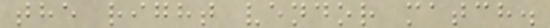the right vendor match.
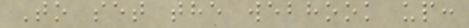To set the webhook up:
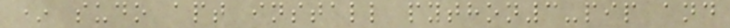* sudo apt install python3-pip and
